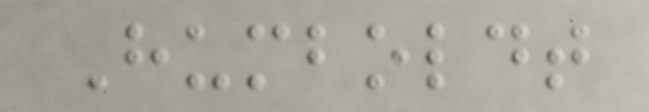Humboldt
